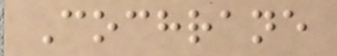Cochrane
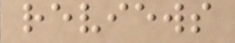reviews
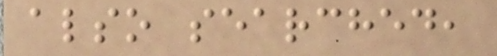also searched,
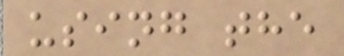using the
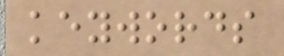keywords
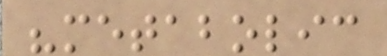"metabolic
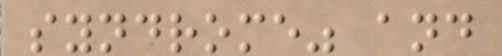syndrome" and
